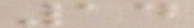14
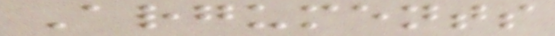Arguments
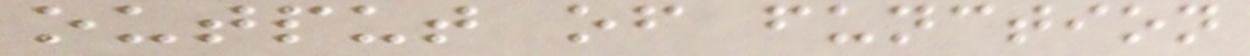output of function
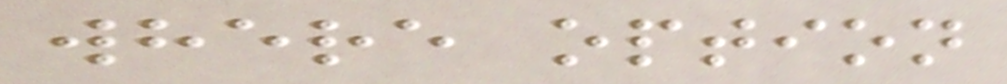where option
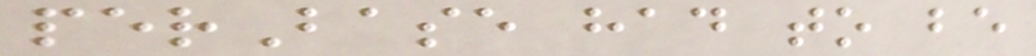perBase had to be
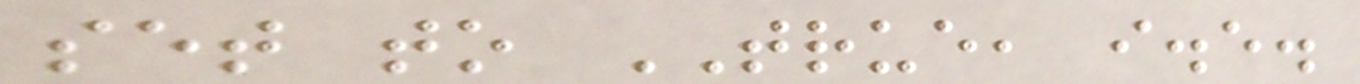set to TRUE, i.e.
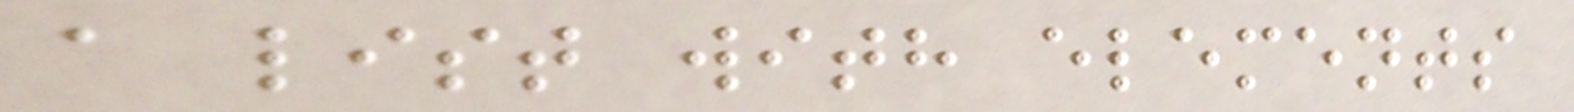a list with elements
